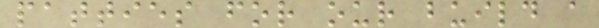patties for our build a
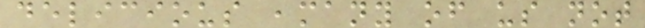delicious ,many of us not
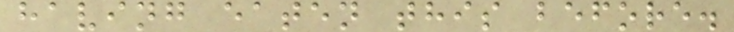having eaten this before.
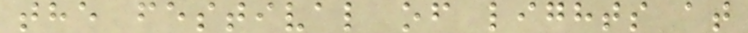the festival of lights at
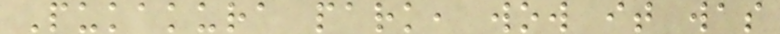Pukakura park, wow it was
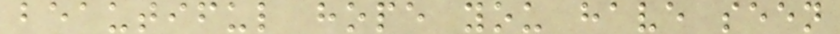beautiful hope you have seen
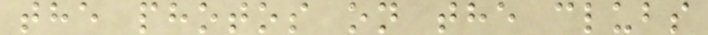the photos on the clubs
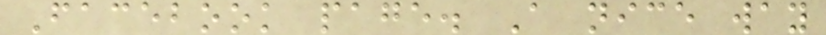Facebook page. A nice way
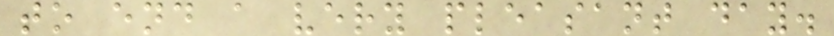to end a very pleasant day.
